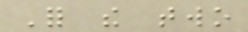For the two
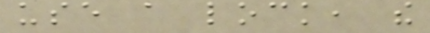use a lock, the
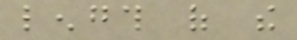length of the
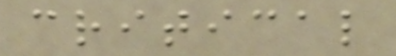critical
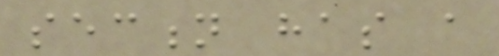section has a
